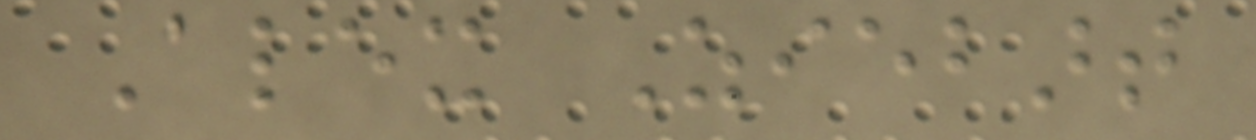Alex Ziebart
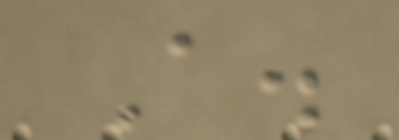A.
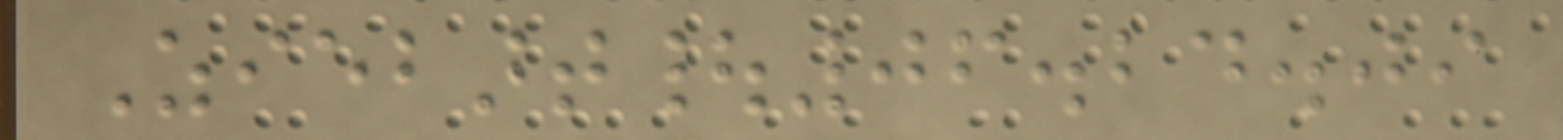Ziebart|06.24.09
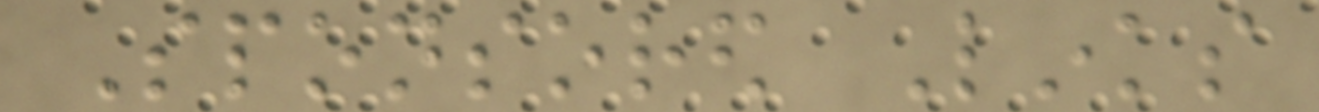Sponsored Links
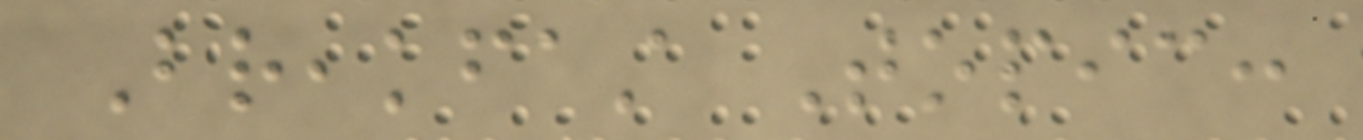Breakfast Topic:
